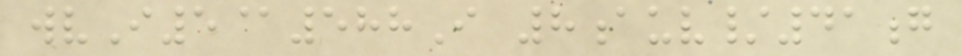wvI5@588I 8auv/41g
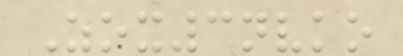Zox3nvko
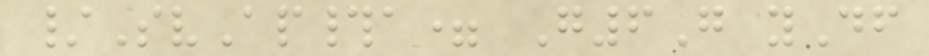/SvAp#a= G6G yDf
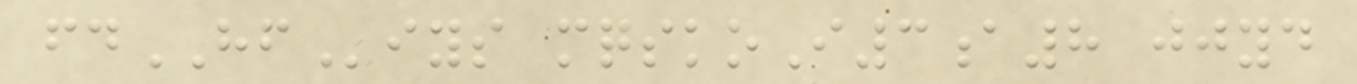fdHFiys mqskoI3a8 jjyd
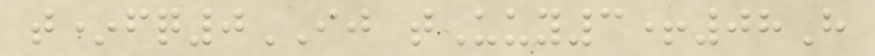t*fq0IJ tUuy3+08H
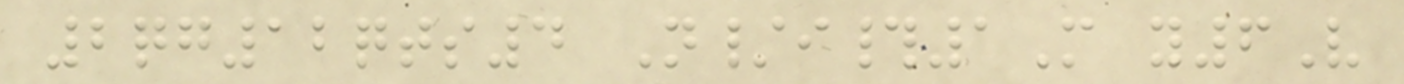2qg12qts4 N/i#1M y6V
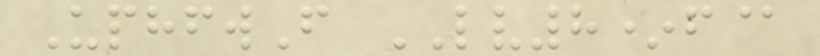UphfwF LV8*f@
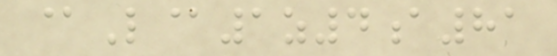@L@1z4a81
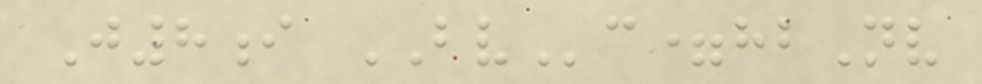J8i BVc=hbNv
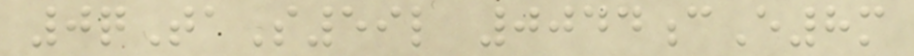0qTaS59l 0044cE8m
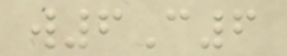w6C6
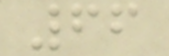66
